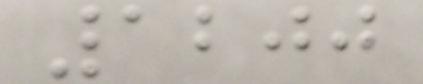1200
